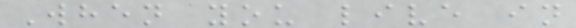When you live in
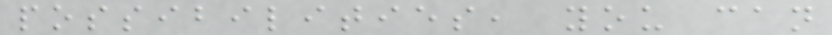possibilities, you can
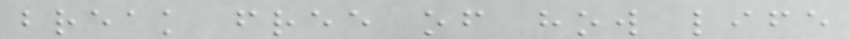break free of how life
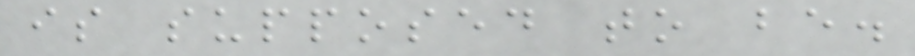is supposed to be.
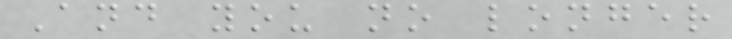And you no longer
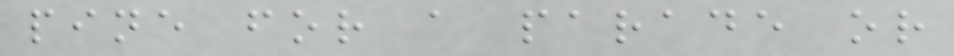pine for a parade or
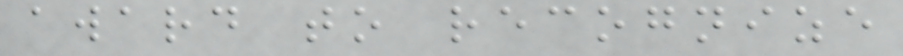award to recognize
